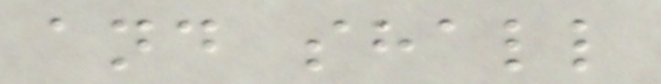and shall
